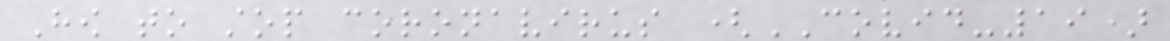How to stop coronavirus (COVID-19)
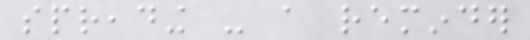spreading - a reminder
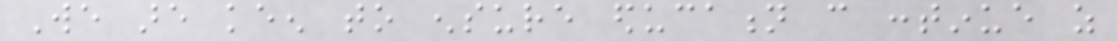We are keen to ensure education can continue as
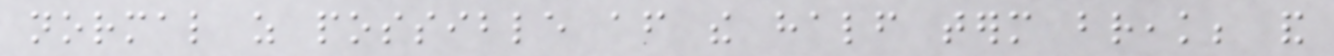normal as possible after the half term break; and
